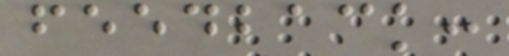feedback:
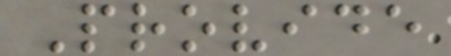Provide
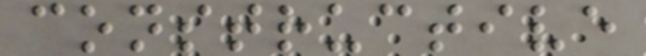constructive
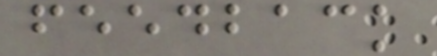feedback
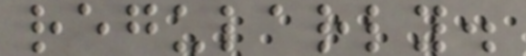regularly.
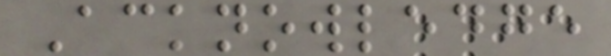Acknowledge
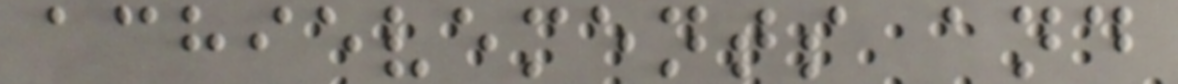achievements and
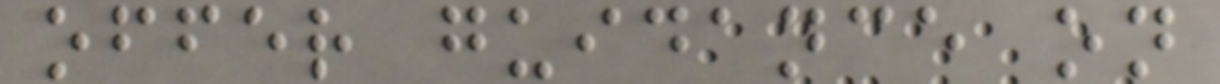offer guidance on
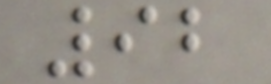92
